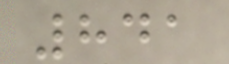841
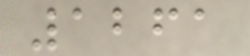1261
